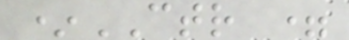*CTR =
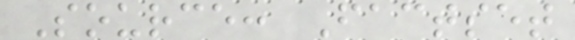Source: Factset
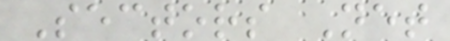Sectors Net
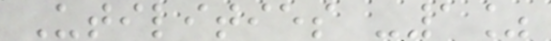Utilities -1%
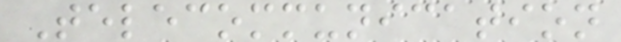Telecommunication
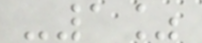-1%
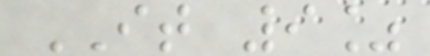IT 9%
